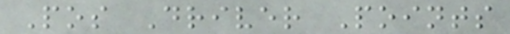Pos Driver Points
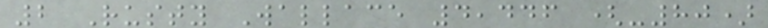2 Rusty Wallace 4,446 (-80)
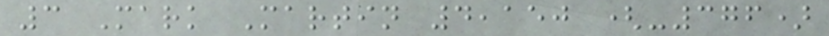3 Mark Martin 4,150 (-376)
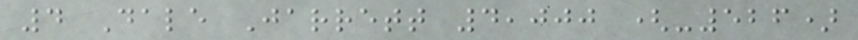4 Dale Jarrett 4,000 (-526)
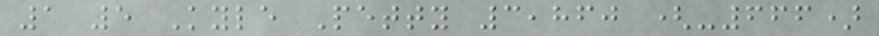1 5 Kyle Petty 3,860 (-666)
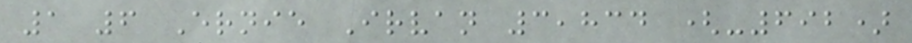1 6 Ernie Irvan 3,834 (-692)
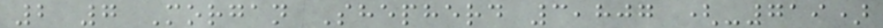2 7 Morgan Shepherd 3,807 (-719)
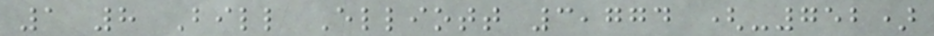1 8 Bill Elliott 3,774 (-752)
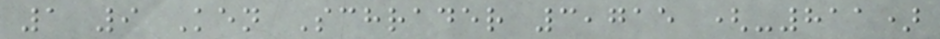1 9 Ken Schrader 3,715 (-811)
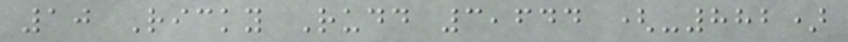10 Ricky Rudd 3,644 (-882)
